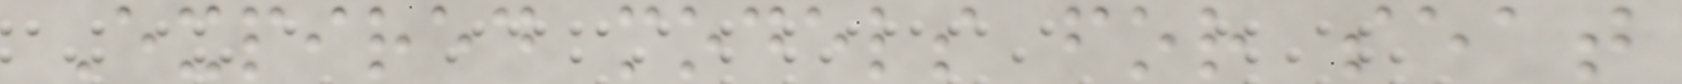Expired models for seat
